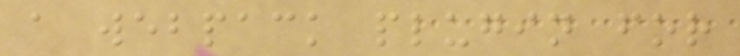a webpack plugin for
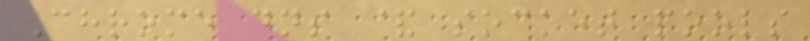Chrome dns & socket pools
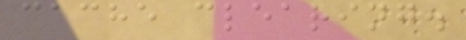cache clearing.
